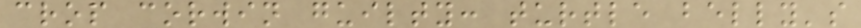crop corwin guilty: turtle belly's
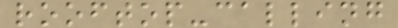rooftop-calling
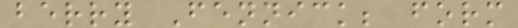berry Fennick; form
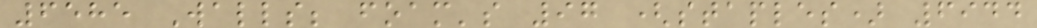6585 Walls; foam's 97 (staples) 6944
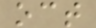oct
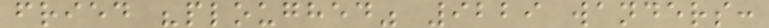fried "ploughed" 9229 wanders:
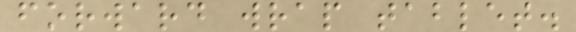forward wrap tablet.
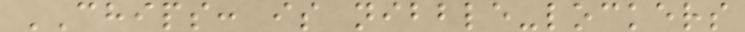CHIPS: is nibble-lockers
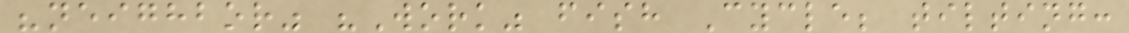"neighbor" "Work" fish Cycle; tilting:
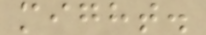might.
